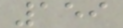159
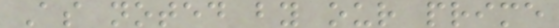As noted by our prime
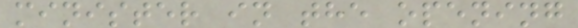minister in the opening
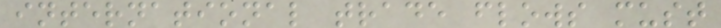international trade flows must
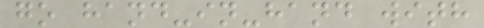go hand-in-hand with
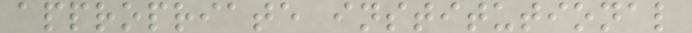appropriate institutional
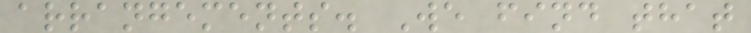arrangements. We find that
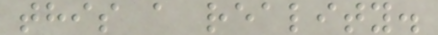this a reality.
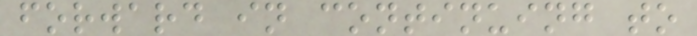forward in continuing to
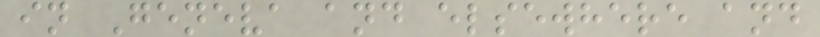in Geneva and elsewhere and
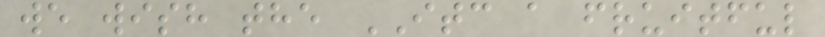we wish the ITC a fruitful
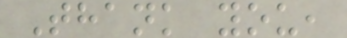Thank you,
